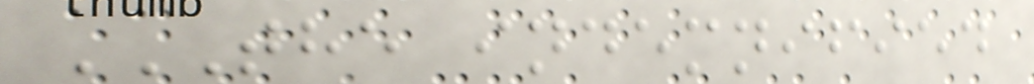THE INDEMNIFIED
